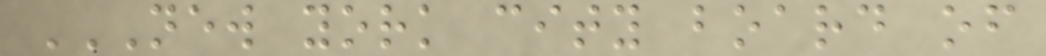NEW YORK CITY BOARD OF
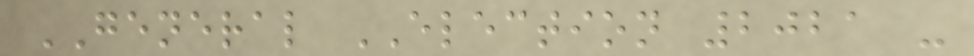GENERAL ELECTION 2021 -
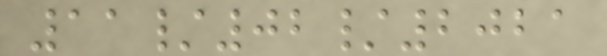11/02/2021
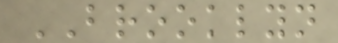BROOKLYN
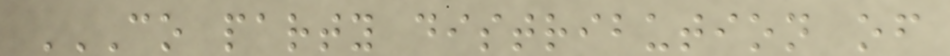CO PARTY DISTRIBUTION OF
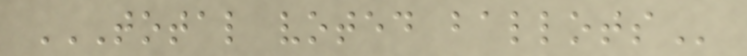TOTAL VOTED BALLOTS
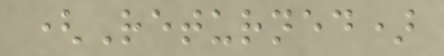(Returned)
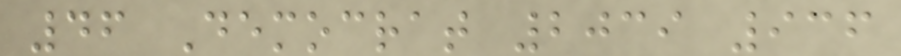46 Democrat 2039 936
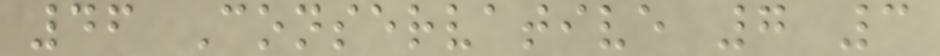46 Conservative 7 3
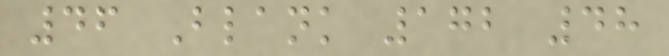46 Blank 172 48
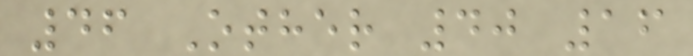46 Other 40 16
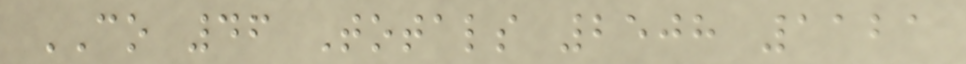CO 46 Totals 2508 1121
